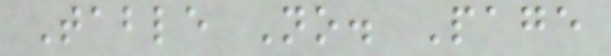Table No. Page
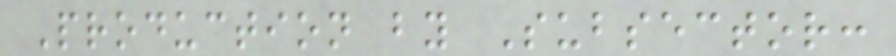Production by Subsector:
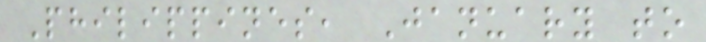Philippines, January to
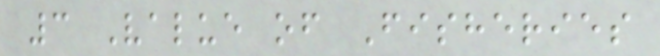3 Value of Fisheries
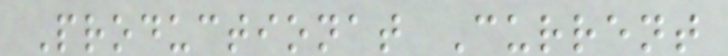Productionat Current
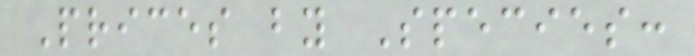Prices by Species:
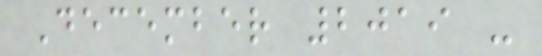December 2019 -
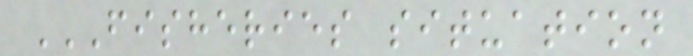FISHERIES SITUATION
